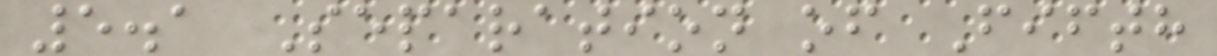5.1 Separation of Fifth
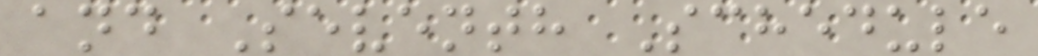and Seventh Schedule
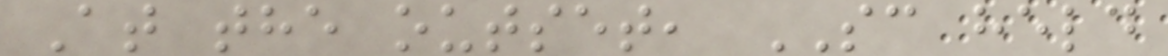At the outset, SC held
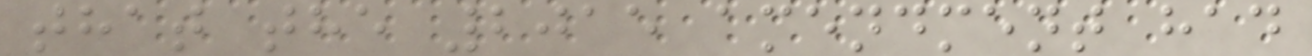that the 2015 amendment had
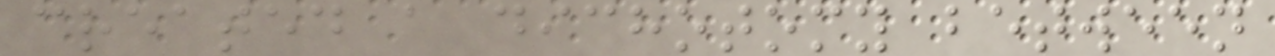created a dichotomy between
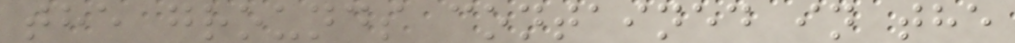the grounds contained in the
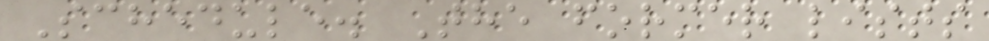Schedule. The former lists
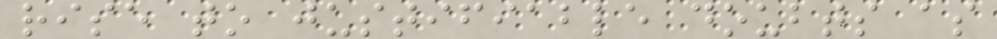rise to justifiable doubts as
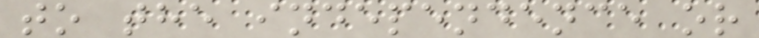to the independence or
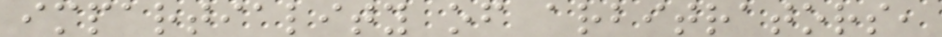impartiality of arbitrators,
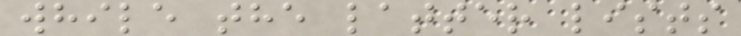while the latter lists
